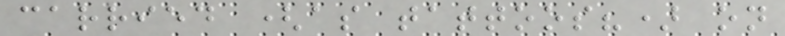carried (as tattoos?) on
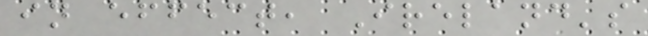in effect, Ireland's
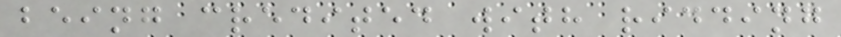being credited with ridding
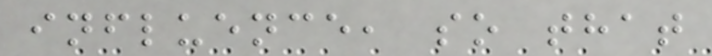influence, so that
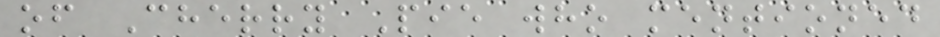of Cherry Pie who mentioned
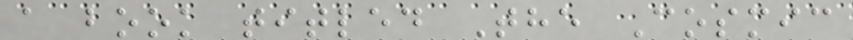a book titled The Cosmic
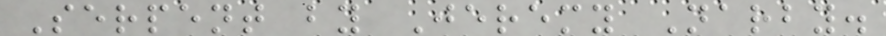Serpent by Jeremy Narby.
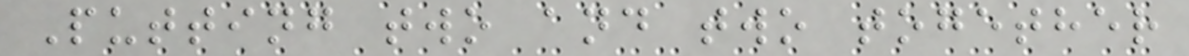Putting two and two together
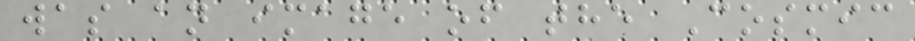was an image of the Cosmic
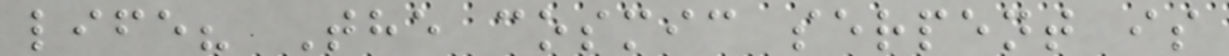life? The cosmic serpent is
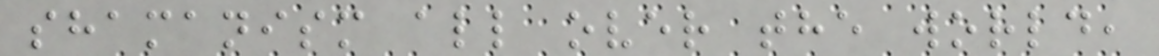shamanism all over the world,
